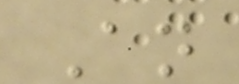An
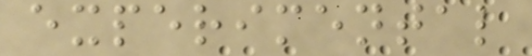experimental
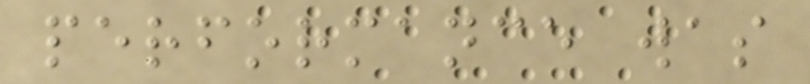performance was
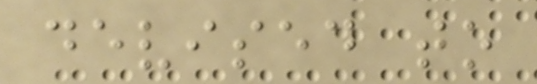devised to
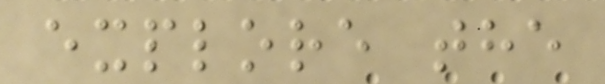explore the
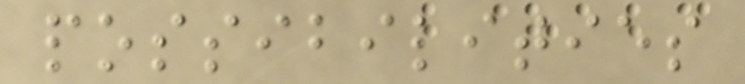possibilities
